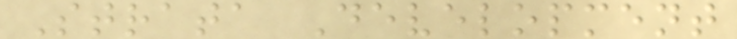Strata Development
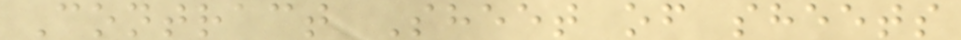Contract Sheet of sheets
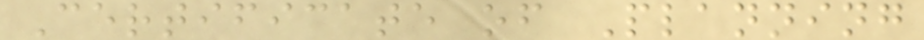Certificate of Planning
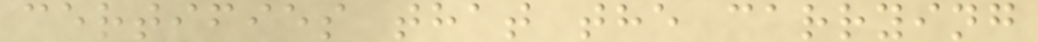certifies that the carrying
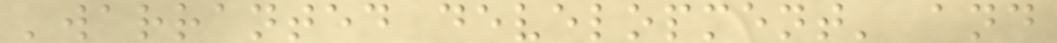'warranted development' and
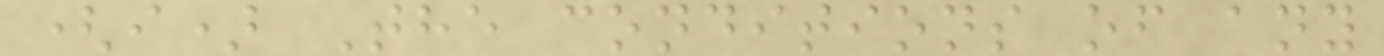(i) The conditions of any
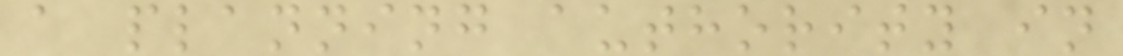a planning authority in
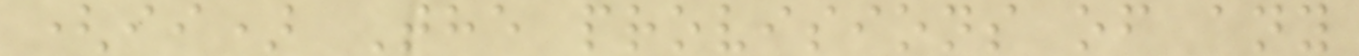(ii) The provisions of any
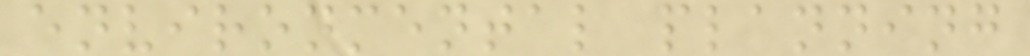environmental planning
